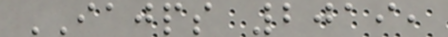IAJPS 2019,
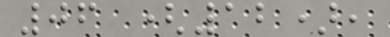06 (12),
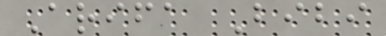Arifa Bibi
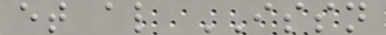et al ISSN
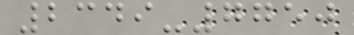2349-7750
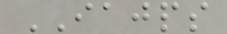IAJPS
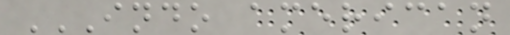INDO AMERICAN
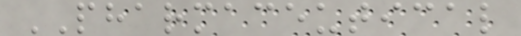PHARMACEUTICAL
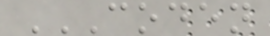CODEN
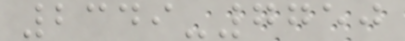2349-7750
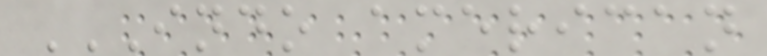INDO AMERICAN
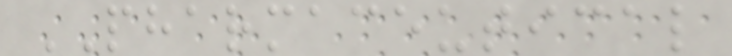PHARMACEUTICAL
